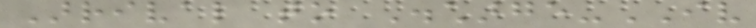Arrival to Discharge-IV
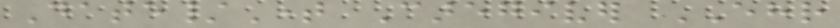Date/Time Caregiver EHR
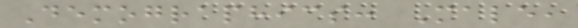Demographics: Male,
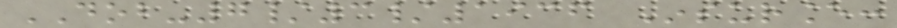DOB-7/3/1936 Insurance:
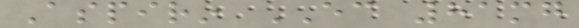Aspirin EC 81mg
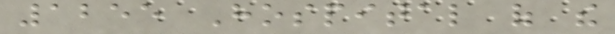1255 Hospital of the
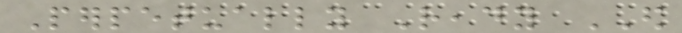Perpetually Ready ED
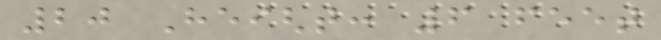20 Height: 6 feet
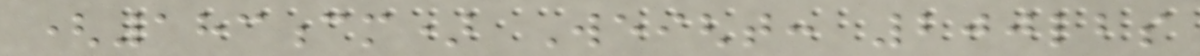(183cm) Weight: 200lbs
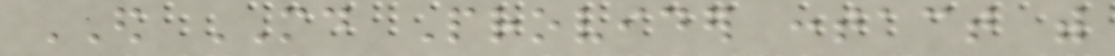ED MD Provider contact with
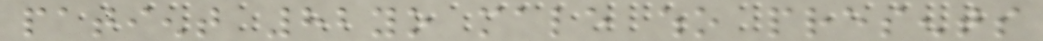patient 82yo male who presents
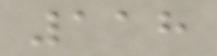118
